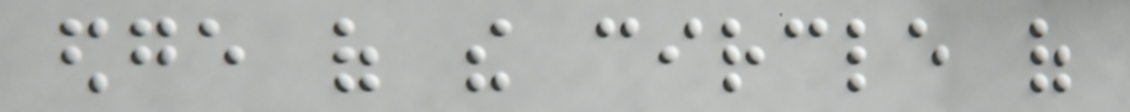edge of the circle of
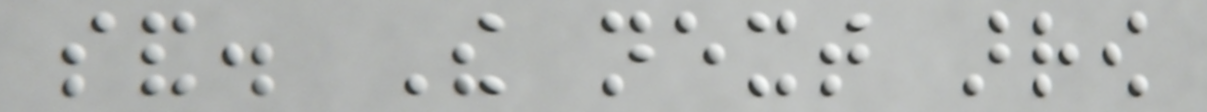sand. The next arrow
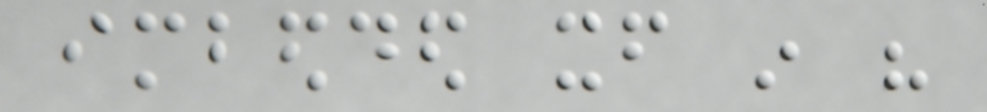imbedded itself in his
